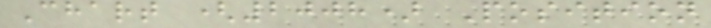Chart (2008) Position
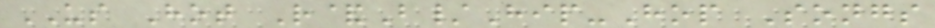US Hot R&B/Hip-Hop Songs
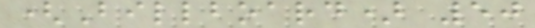(Billboard) 50
